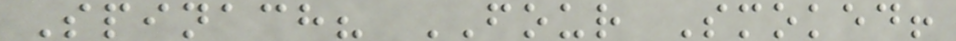Spinach? FOUR Smoked!
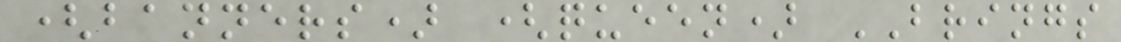(banners) (queen) BRINGS
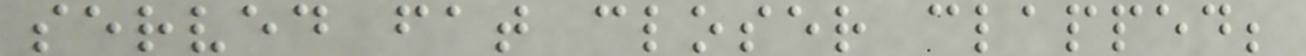served fat closer clapped;
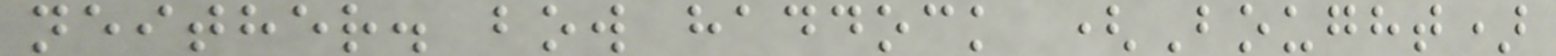neither. bow haddock (Bought)
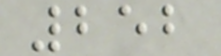252
